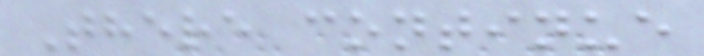There continue
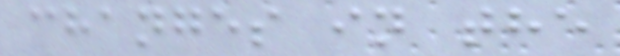changes in the
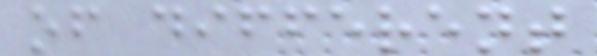of different
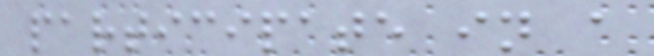participate in a
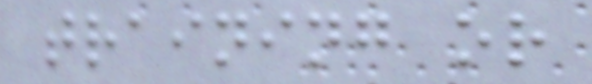training or
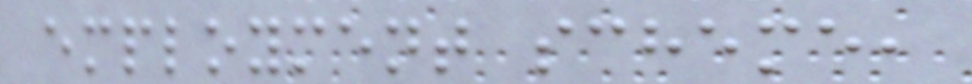employment scheme,
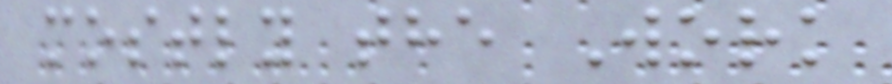mostly the Work
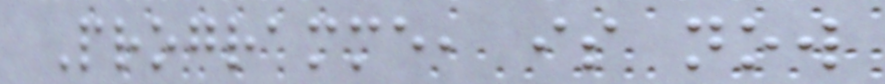Programme, is now
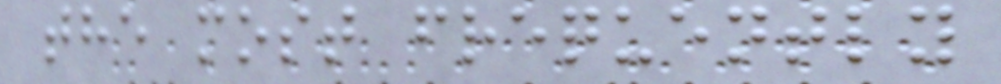the most frequently
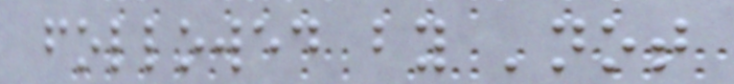followed by 'not
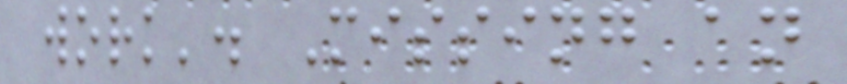work'. Missing an
